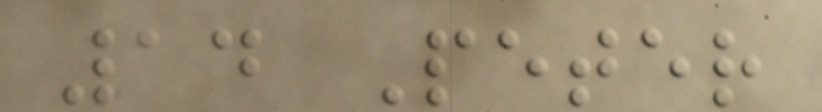14 Peter
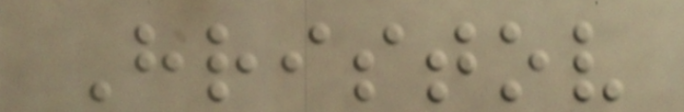Hristov
